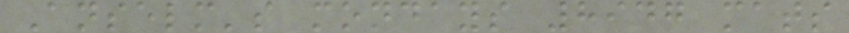Anselm's mondays 8947 mats
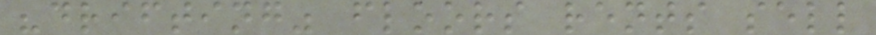"drifting" floors rents sell
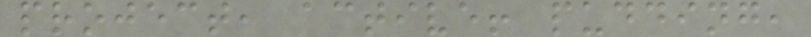project, active! pudding,
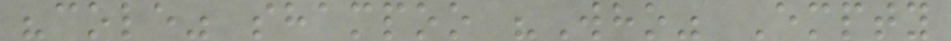"cole" shampoo "Who" Empty
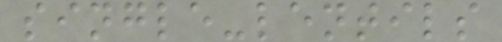single-lentils
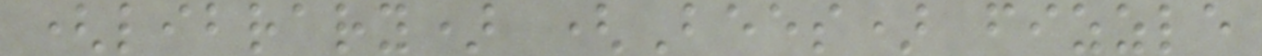(library) (Bees) fizzle
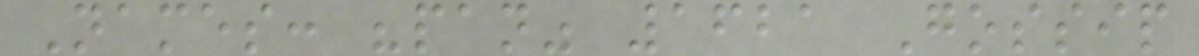Names: "pan" 1621 Gossip
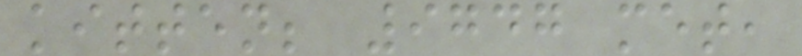kitten; 9747 met,
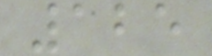125
